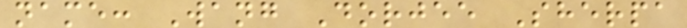name: Wang Dorjee Sherpa
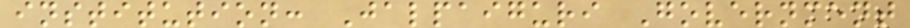institution: Jalpaiguri Government
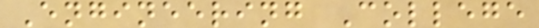Engineering College
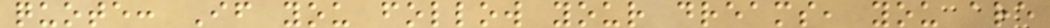quote: If you follow your dreams, you are
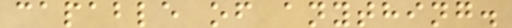capable of anything.
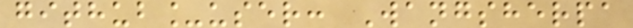github_user: Wangsherpa
